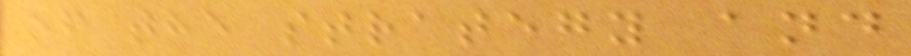of the strategy and
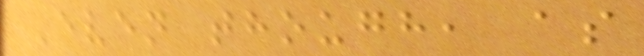Even though, as
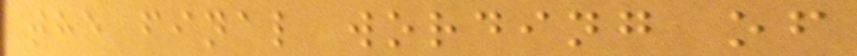the final wording of
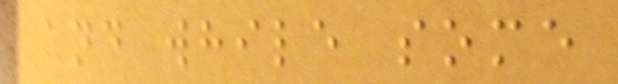and while some
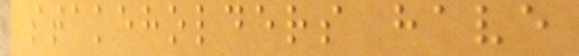stakeholders have
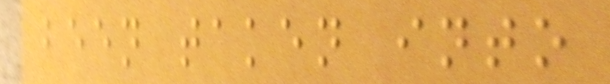been taken into
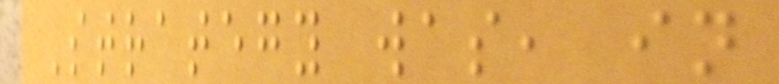Strategy was, in
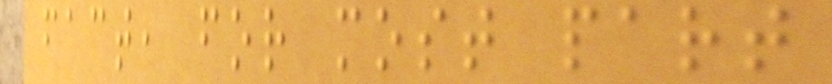fact, for most part
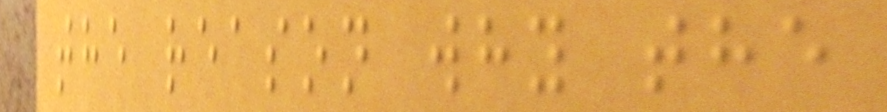the reason why the
